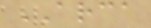ARCA
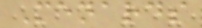Menards
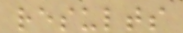results
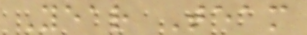Year Team
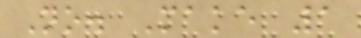No. Make 1
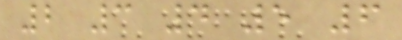2 3 4 5 6
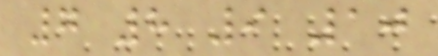7 8 9 10
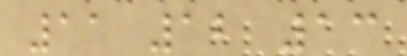11 12 13
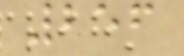256
